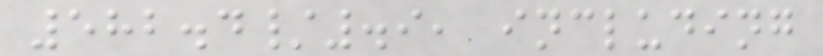582.4/.9, including
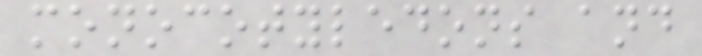monocotyledons and
